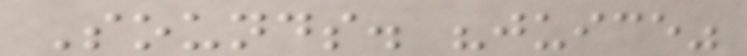Sounds. "juice"
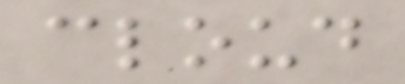cloud
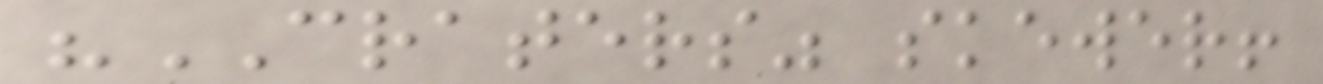"CRATERS" skewer!
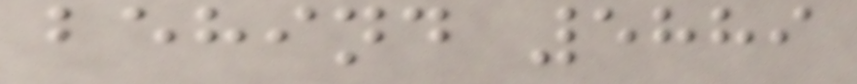behind 5889
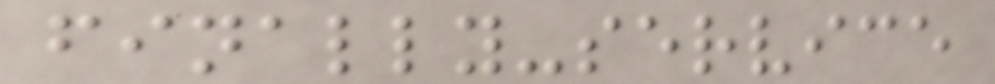finally-service
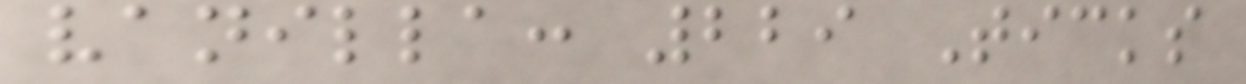vanilla: 229 Ticks
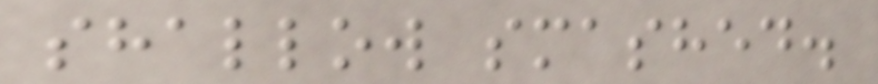shallow smashed.
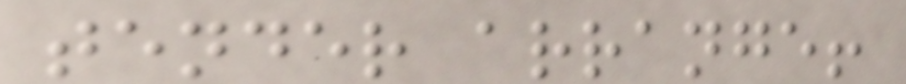tender arrange!
